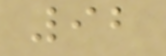92
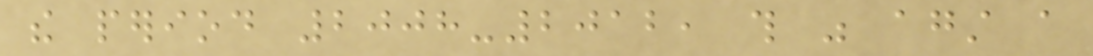the period 2008-2012, this was against a
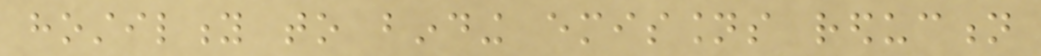hostility to binding emissions reduction
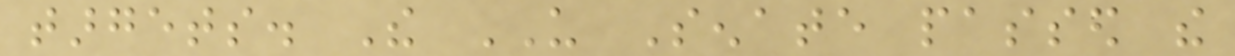targets. The US Senate passed the
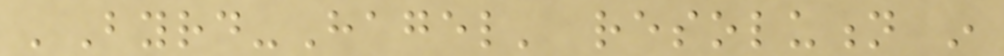'Byrd-Hagel' resolution in
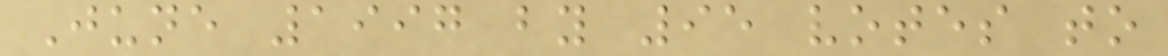June 1997 by 95 votes to
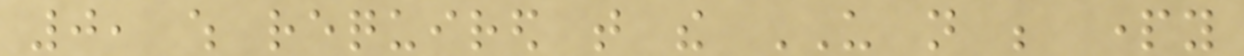0, which required that the US not be party
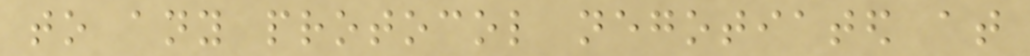to any protocol negotiated at
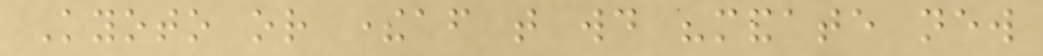Kyoto or thereafter that would "mandate new
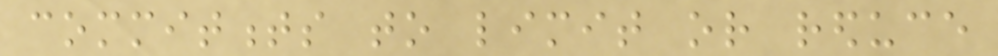commitments to limit or reduce
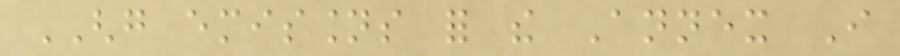GHG emissions for the Annex I
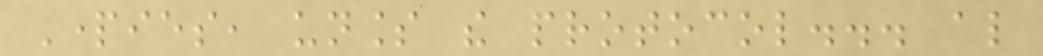Parties, unless the protocol... also
